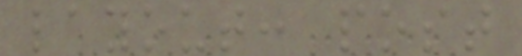layout: post
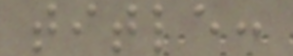title:
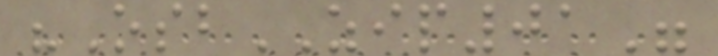"OsbZIP01"
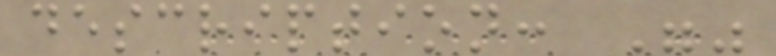description: ""
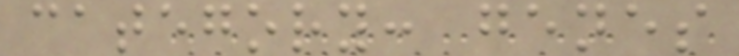category: genes
